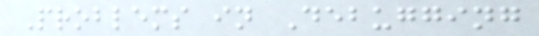Problems in Debugging
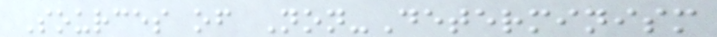Sources of Non-Determinism
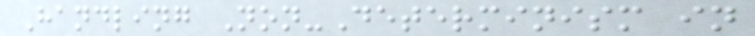Handling Non-Determinism in
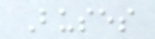Buses
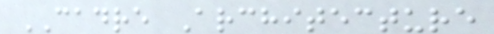CADRE Architecture
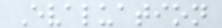Evaluation
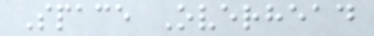Space Overhead
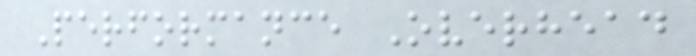Performance Overhead
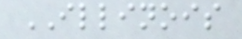ILLINOIS
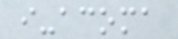i-acoma
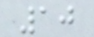10
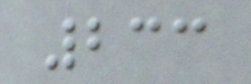233
